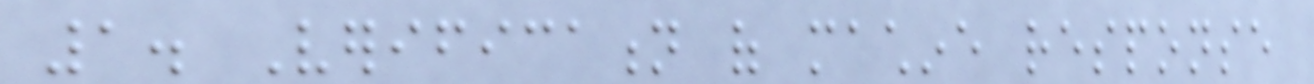1. Verification of machine response
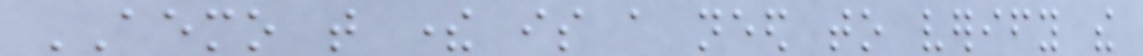AEMO that there is a need to verify the
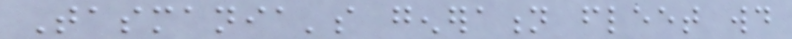Tasmania's generation fleet would
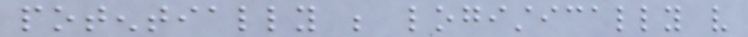potentially be logistically very
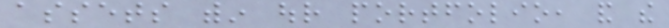assets within our portfolio, and the
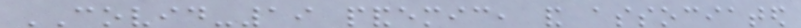COVID-19 pandemic, and associated
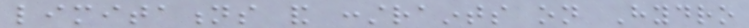limitations and constraints on Hydro
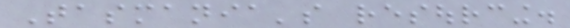Tasmania's resourcing.
